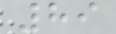89
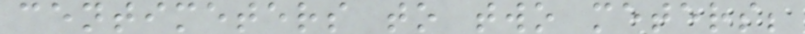centimeters to two meters;
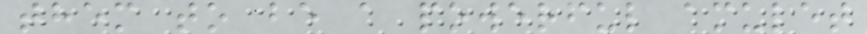them to be a powerful amulet
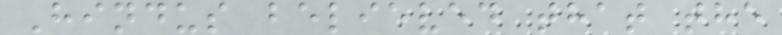Hindus believed that the
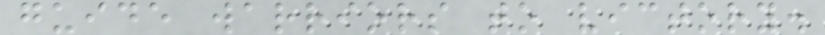guide warriors to victory.
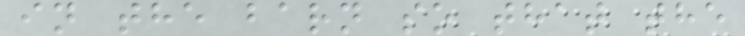in the barn so that the
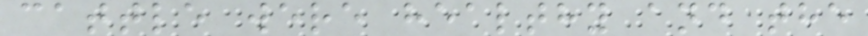cattle were healthy and the
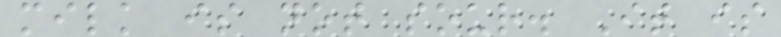milk is not sour. It is
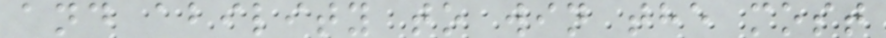and ability to win the most
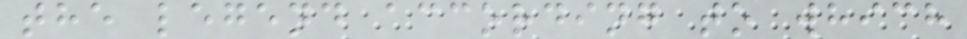the legend according to which
